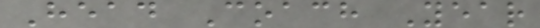Head Coach Year
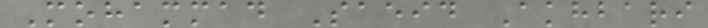Mohammad Saeid Akhbari
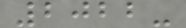2022-
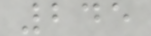245
